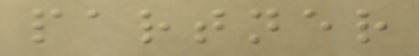partner
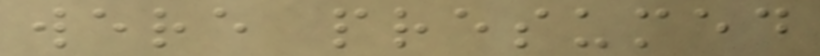were presumed
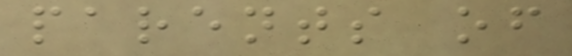parents of
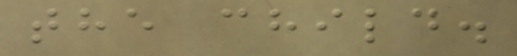the child.
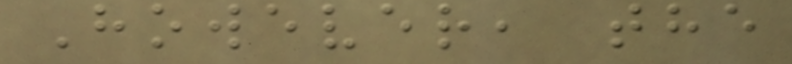However, the
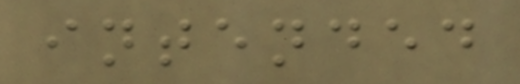intended
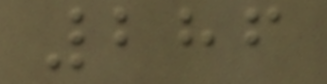286
